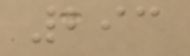293
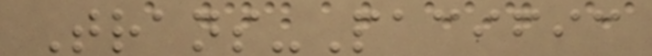Trans-Pacific
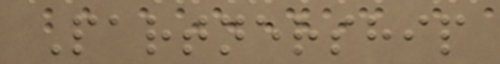Partnership
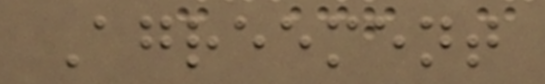Agreement
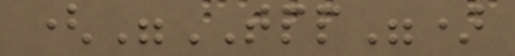("TPP")
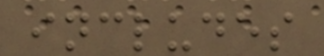includes
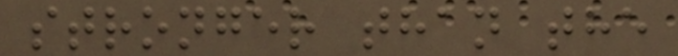stronger than the
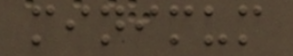minimum
